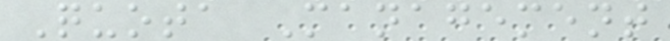Quota Management
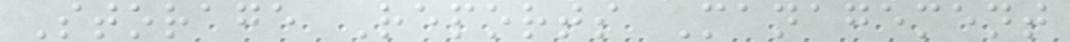Storage Reports Management
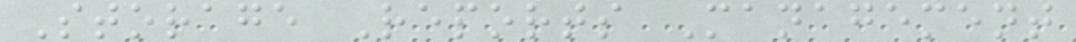Storage Reports Management
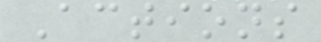Actions
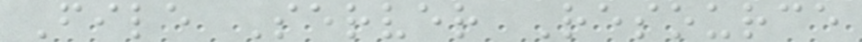File Server Resource
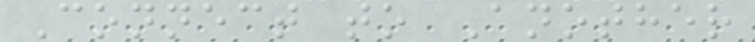Connect to Another
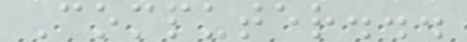Computer...
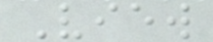View
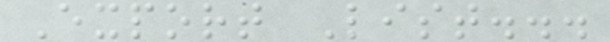Export List...
